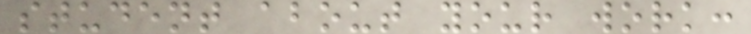student about your work:
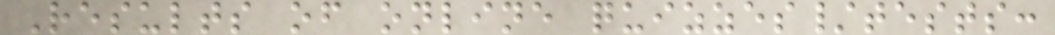Results of online quizzes/tests:
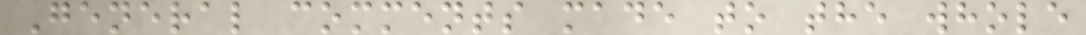General comments made to the whole
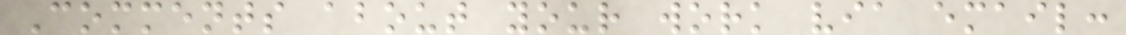Comments about your work via email:
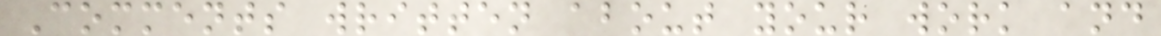Comments written about your work and
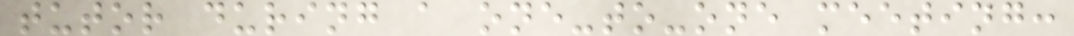tutor during a one-to-one meeting:
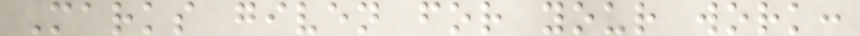Marks given for your work:
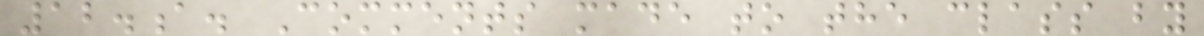12.a. Comments made to the class by
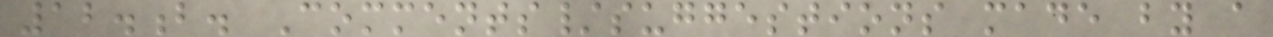12.b. Comments/suggestions made by a
